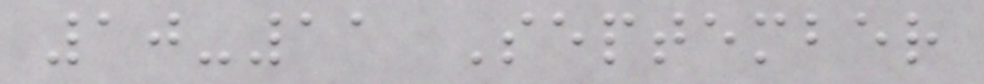10-11 September
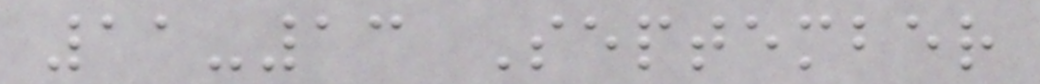11-13 September
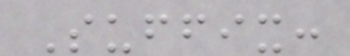Suffix:
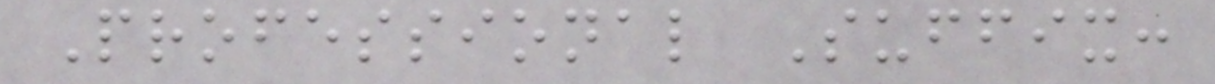Professional Suffix:
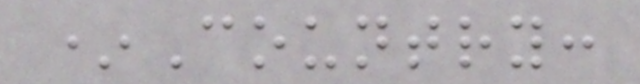*Country:
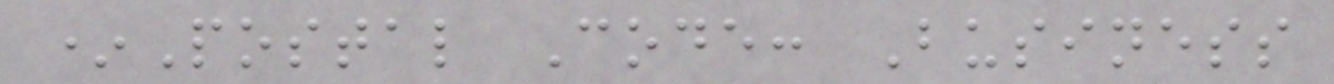*Postal Code: Business
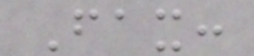Fax:
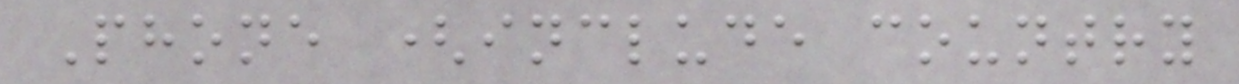Phone (include country
